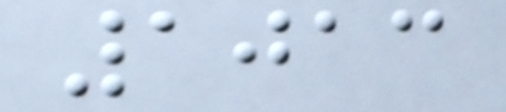1013
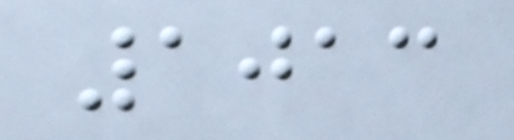1013
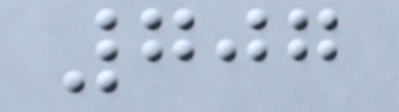707
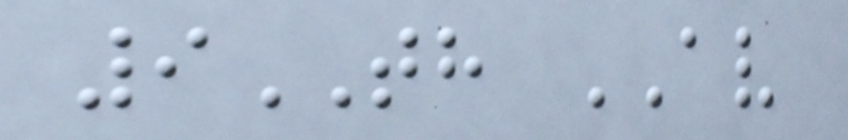9TH AV
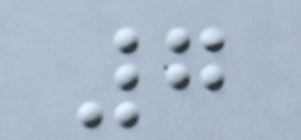7
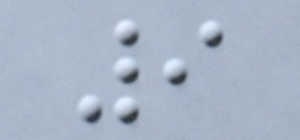9
